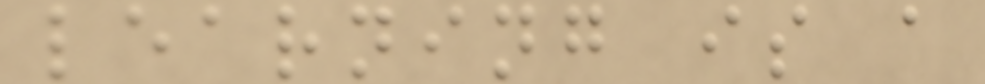learning is a
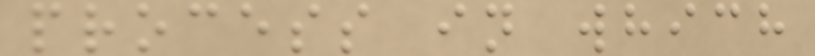process in which
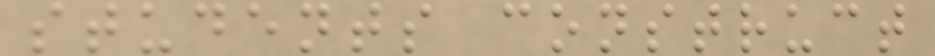students construct
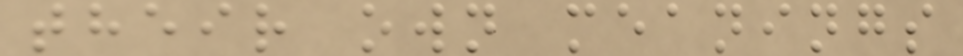their own meanings
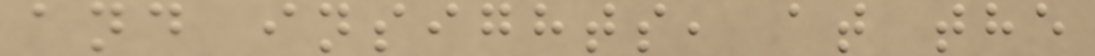and insights, at the
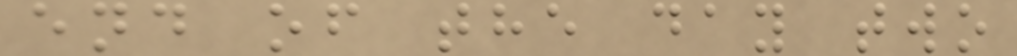end of the day two
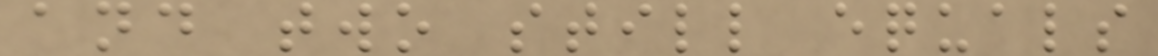and two still equals
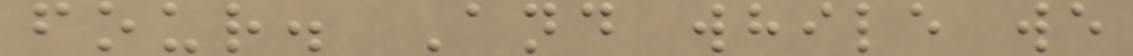four. And while we
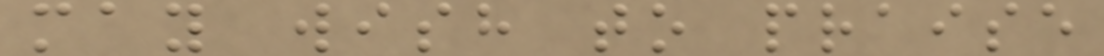may wish to praise
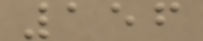156
